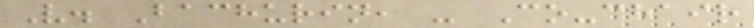V. Bachurin, - Co-chair
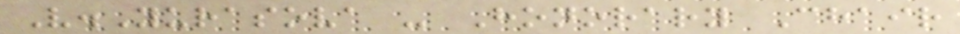V.Yurasova - Honorary Chair
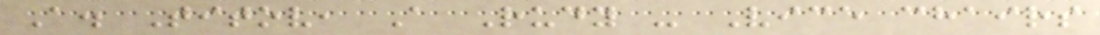A. Titov, A Rudy - Vice chairs
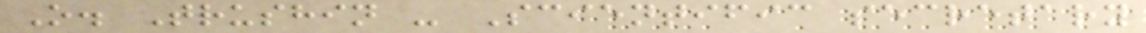O. Trushin - Scientific secretary
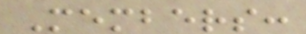Members:
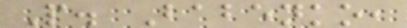P. Babenko,
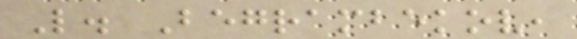L. Begrambekov,
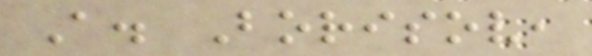A. Borisov,
